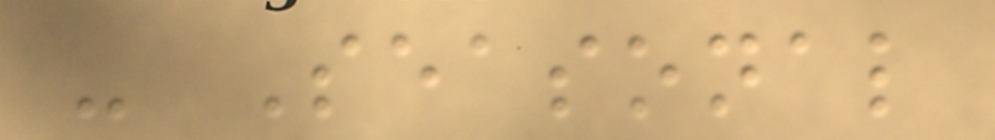- Seasonal
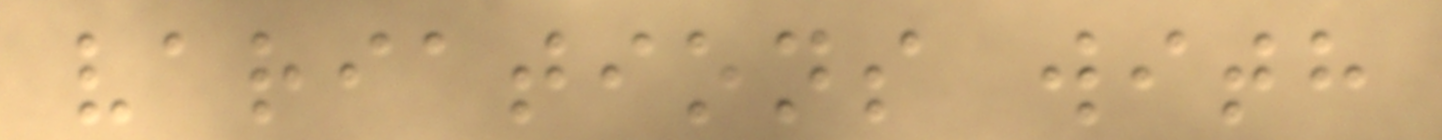variations with
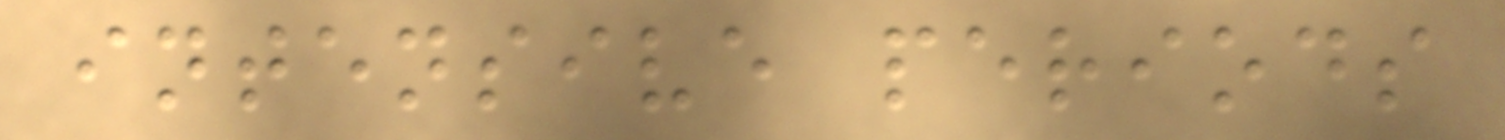intensive periods
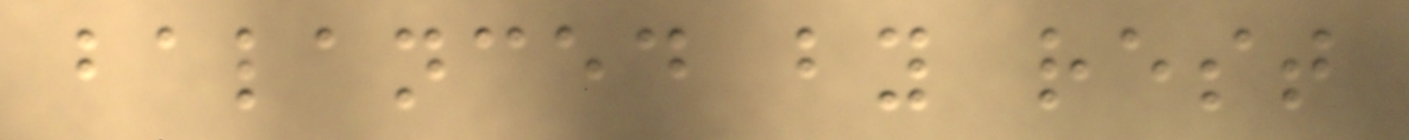balanced by rest
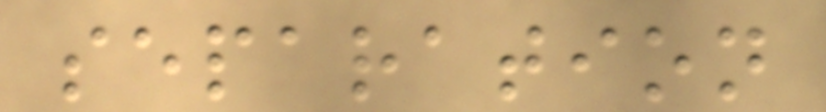separation
